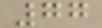77
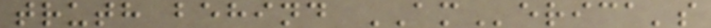truth behind AMerica's
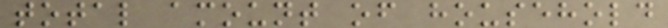total amount of household
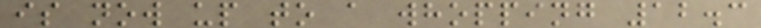is now up to a whopping 12.3
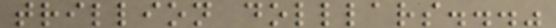trillion dolllars..."
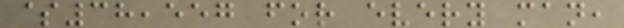$38,557 for every man,
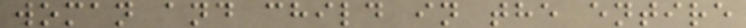woman and child in the entire
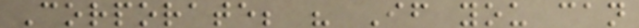Corporate; " If you can
